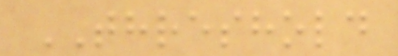THRESHOLD
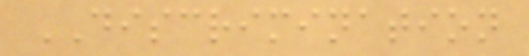DISCRIMINATION
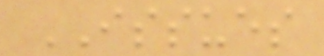ISSUES
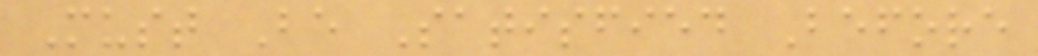Must Be Satisfied Before
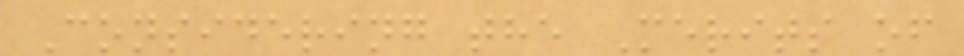Considering the Merits of
